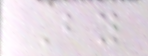By
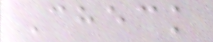Check
